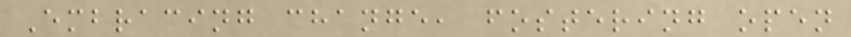Embracing change, fostering open
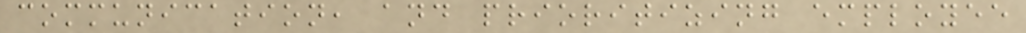communication, and prioritizing employee
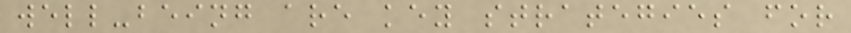well-being are key strategies for
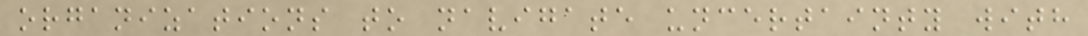organizations to navigate uncertainty with
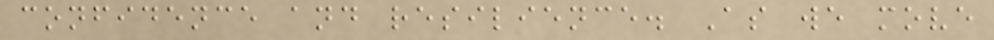confidence and resilience. As we move
